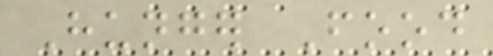Hunger Food
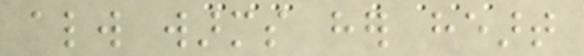always warms her heart
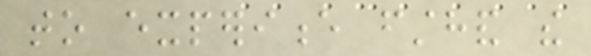to experience firsthand the
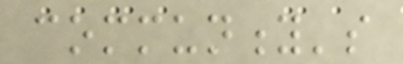community's
